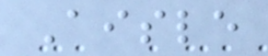Aisle
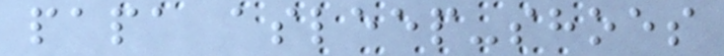papa asleep-shoes
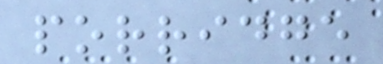porridge
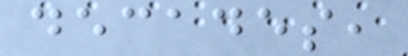decades,
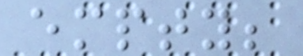empty;
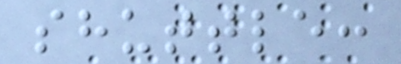shuttle:
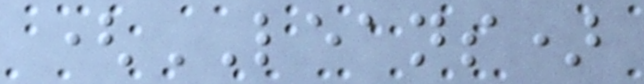(LEANS)
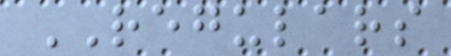REGULARS
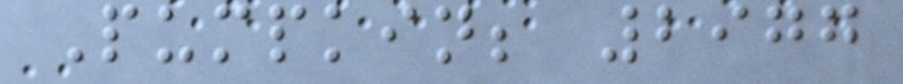Pumpkin; 2977
